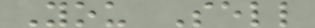You Sell
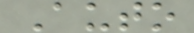Auto
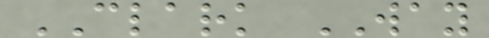CLARK WAY
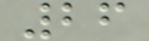26
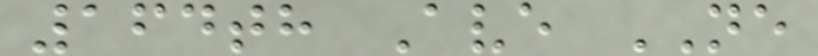164th Ave NE
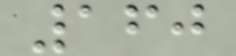160
